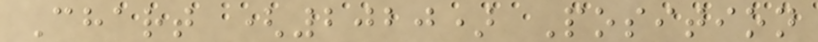Chart (2020) Position
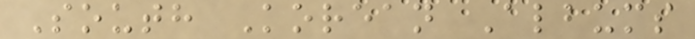South Korean Albums
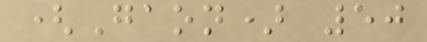(Gaon) 50
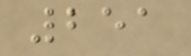251
